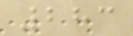283
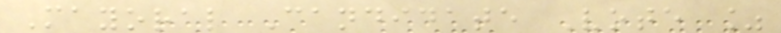Mayoral Candidate Vote %
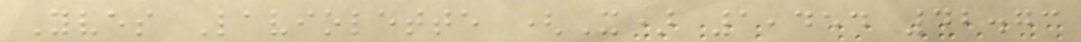Yves Laviolette (X) 1,454 42.73
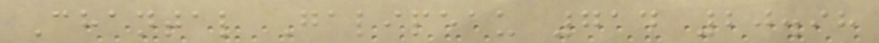Chantal Galipeau 714 20.98
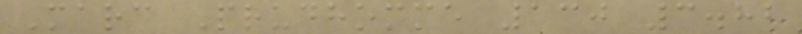Marc Prudhomme 130 3.82
